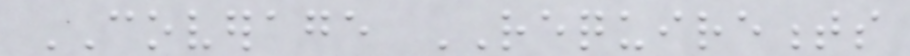COVERAGE REQUIREMENTS
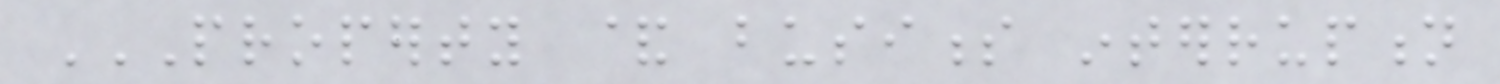PROPERTY & BUSINESS INTERRUPTION
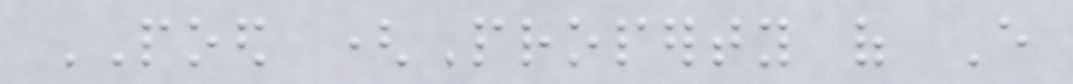POED (Property of Every
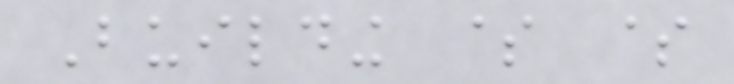Building $ $
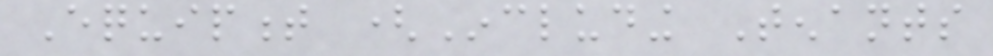Equipment (Including Tenants
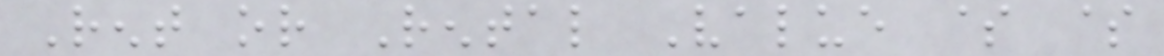Rent or Rental Value $ $
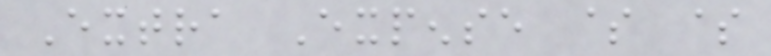Extra Expense $ $
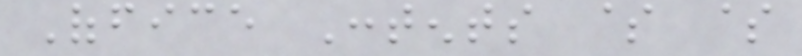Office Contents $ $
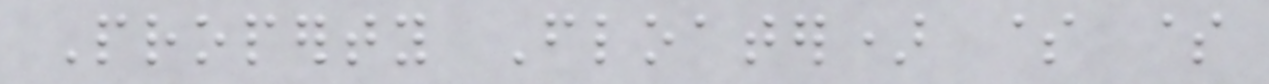Property Floater) $ $
